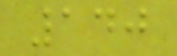140
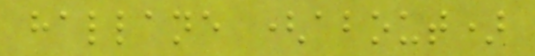hallane (about)
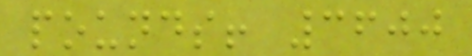pounds! 3600
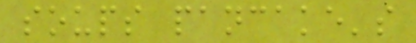soups pancake's
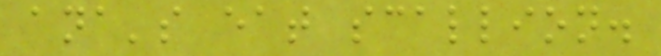ana's eat scallion.
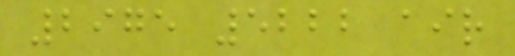2975 5222 air
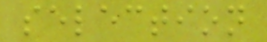selection
